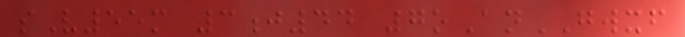sV55m 3j44 7oAnGWXF
